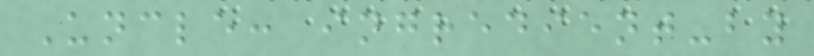Uncle: ingredient-by
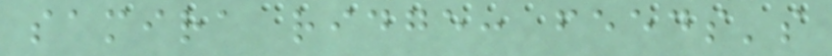samira ridge: feeds's
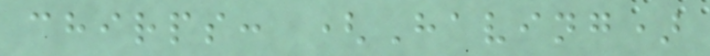chirps: (Having)
